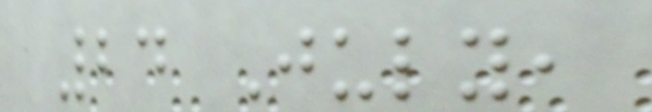24 July,
